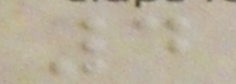4
